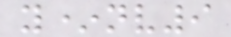y*nv9
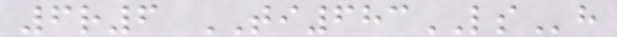6r6 TI683LSh
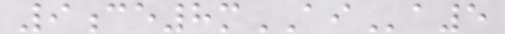9ce8mAIa5
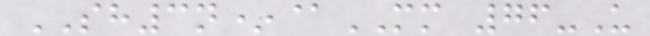SH3n*@MM 76-U
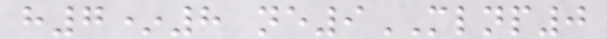h7*8 ne9MLNP0
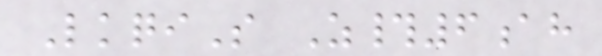LkqiS Z#6ah
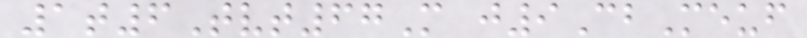1t6Tvt67M j9CbMeuf
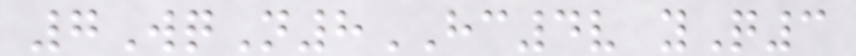7WqN8HC4v yQ3
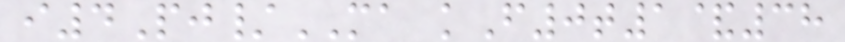i4Pj/MA kF0t1&38
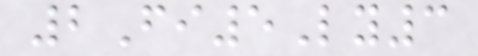2Fi5Ly3
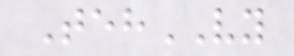TehVY
